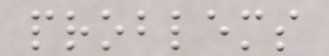problems
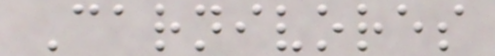Carnivores
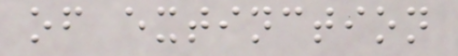of extinction
